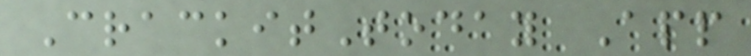CrackitToday App
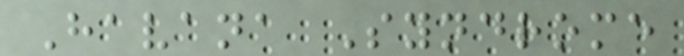Havana Syndrome
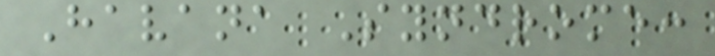Havana Syndrome:
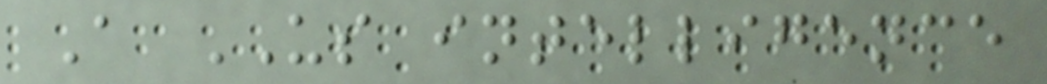A US intelligence
